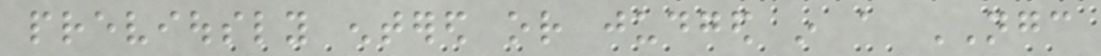previously entered or judged in a NGC
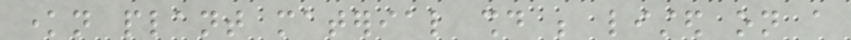known plant material should be listed on a
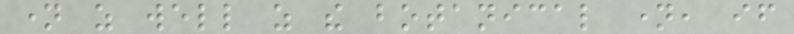name as well as the botanical name, if
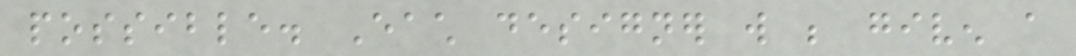possible. Each designer will be given a
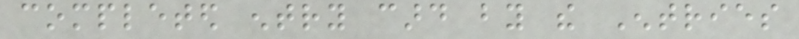completed entry card by the Entries
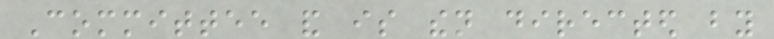Committee and is then directed by
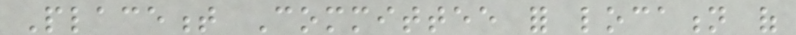Placement Committee for location of
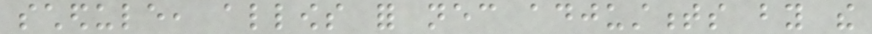schedule, allows for necessary adjustments by the
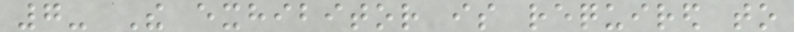7- The exhibitor is required to
